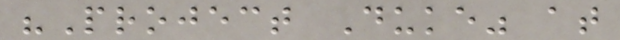"Project Duke" at
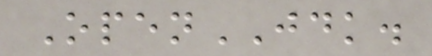OpenJDK.
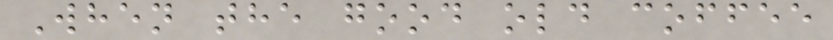When the good old coffee
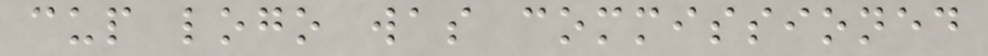cup logo was commissioned
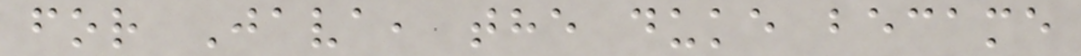for Java, the duke became
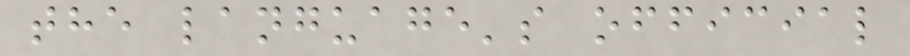the language's official
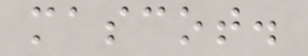mascot.
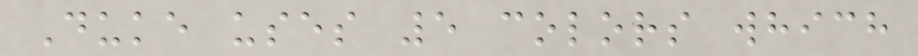Duke uses 5 colors which
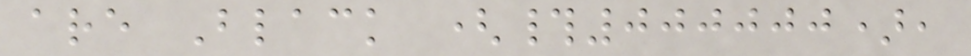are Black (#000000),
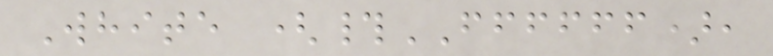White (#FFFFFF),
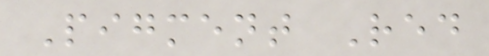Pigment Red
